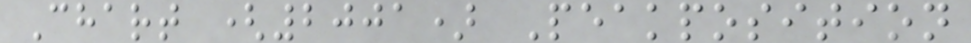Chart (2001) Peakposition
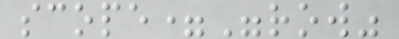scope="row"
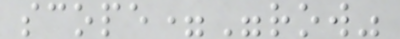scope="row"
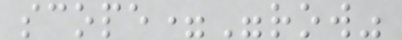scope="row"
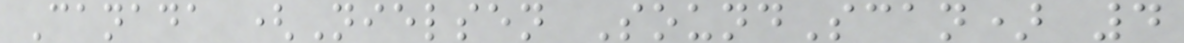Canada (Nielsen SoundScan) 4
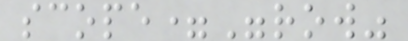scope="row"
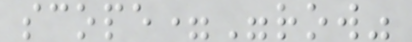scope="row"
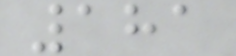181
